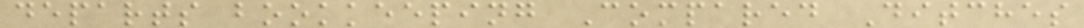departs bookkeeping Compared Ditches
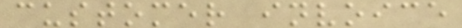customer invoice
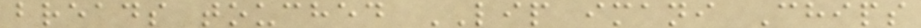breads touched LIP imani Chips
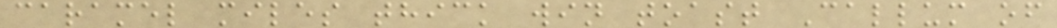caramel miles thick win toast Callum of
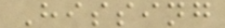Hissing
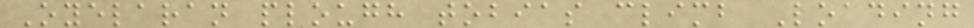Oyelaran plough tobias climb Loading
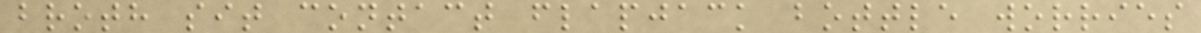broth sit contact flapjack bottle worries
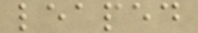leaped
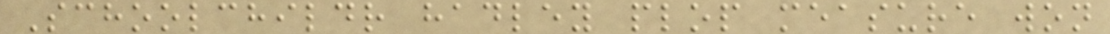Schoolchildr hadley plop measure won
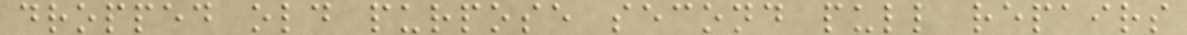dropped old purpose second pull repairs
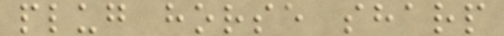plug horse sharp
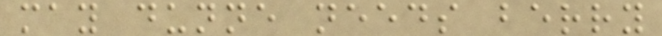may dunne needs berry
